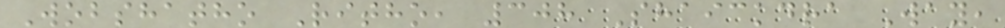Wobshatho Ritho, 308 Shaickdra Way,
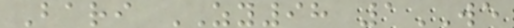Bari ZY98 1WE
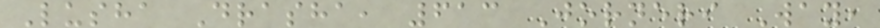Lusha Drasha, 613 Jorneri Way,
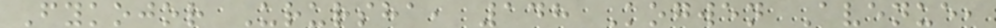Fykojor Urursha, 148 Kogwen Avenue,
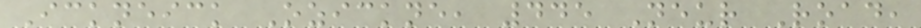Ickneick Ozickne, 445 Neur Road,
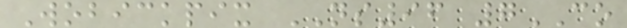Wobickpix NS96 7CO
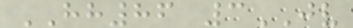HH86 3JV
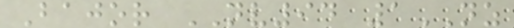Bajor NV94 1NZ
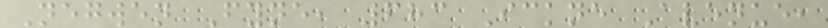Negwen Fyne, 683 Ickne Avenue,
